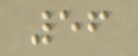56
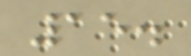15.
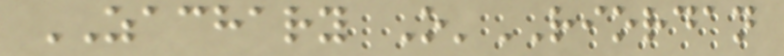ZACHARY O'RIORDAN
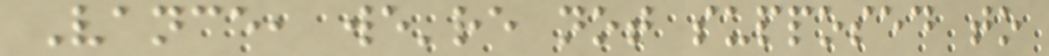Vance, we're not supposed to
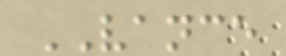VANCE
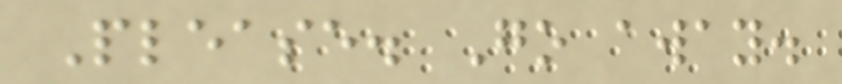Please. Go away.
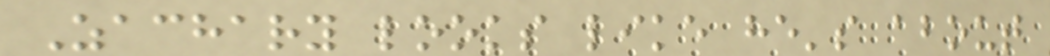Zachary looks like he's about
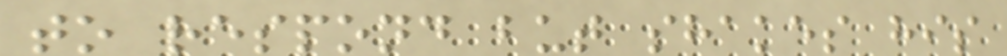to respond but shakes his
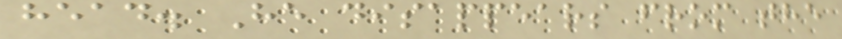head. He disappears from the
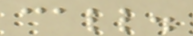call.
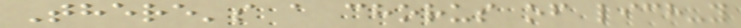There's a chorus of lich-y
